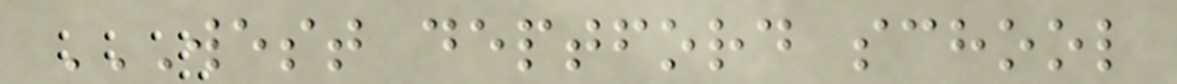WEST DEPTFORD SCHOOL
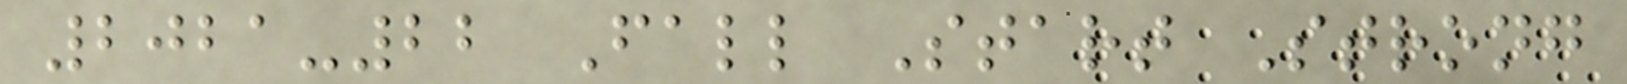2021-22 Fall Start Strong
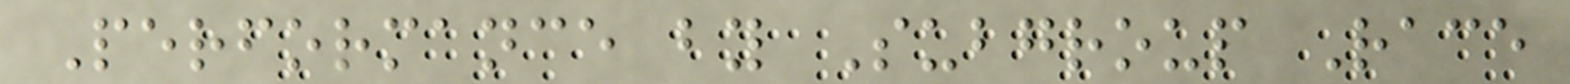Performance by Subgroup Race
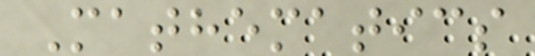Mathematics
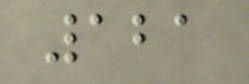121
